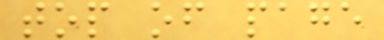top of page
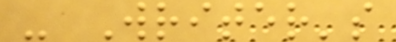- Writer's
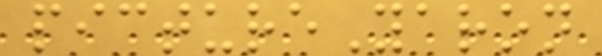pictureYaron
